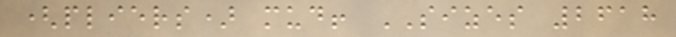(pliers) mud! SIZES 2618
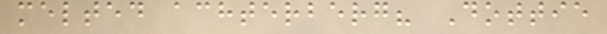melted achterberg? Dottie
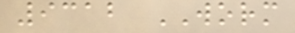9312 WORM
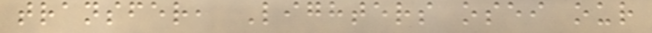transfer, Lighters osei our
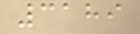3189
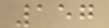157
